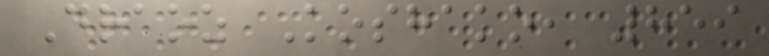Draoz Koshako, 859
